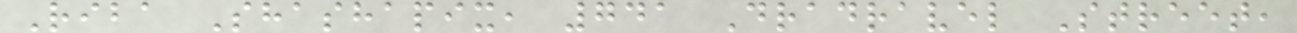Riba Shashapix, 741 Dradravel Street,
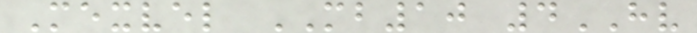Mexvel MB10 4HV
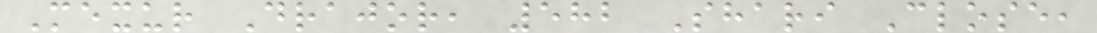Mexur Drajor, 582 Shari Close,
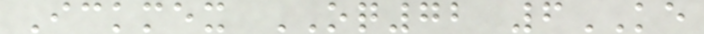Ickmex OQ72 6KE
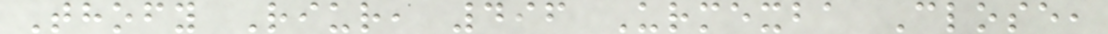Thofy Riur, 496 Urmexba Close,
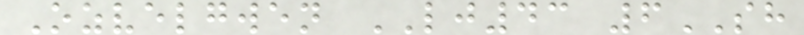Ozvelgwen LJ43 6SH
